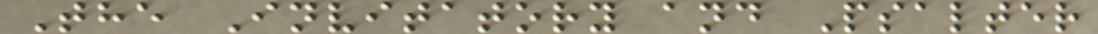The Invitatory and Psalter
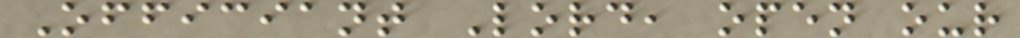Officiant Lord, open our
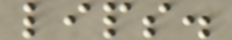lips.
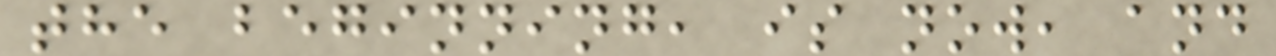the beginning, is now, and
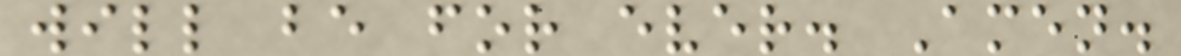will be for ever. Amen.
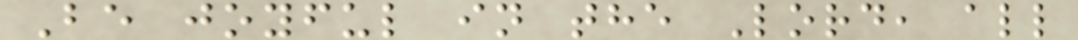Be joyful in the Lord, all
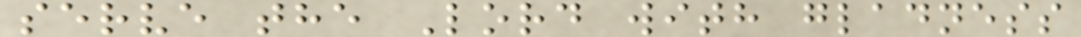serve the Lord with gladness
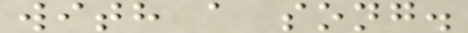with a song.
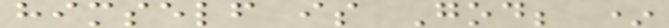himself is God; *
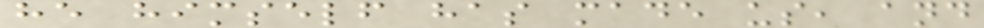he himself has made us, and
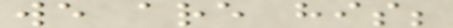we are his;
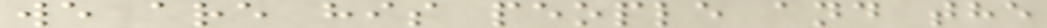we are his people and the
